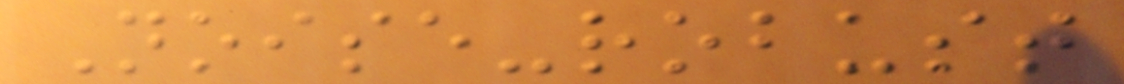Noise-robust
